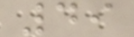49
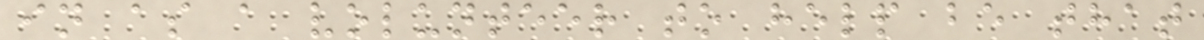in as a volunteer to help be that
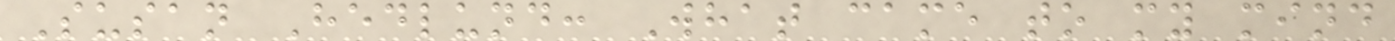Susan Hedlund: What came to my mind
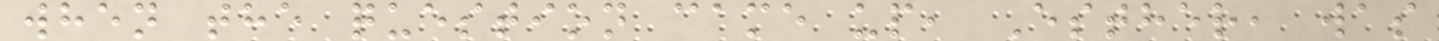when the question came up, Esther, was
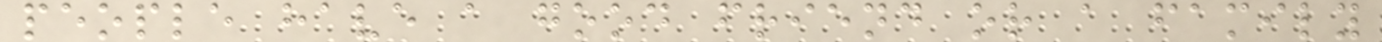people have a good friend or a family
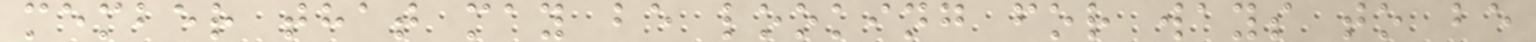member that may be looking for ways to be
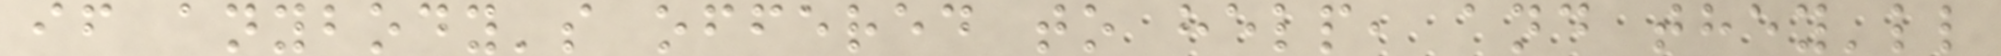if anybody's offered to help, and they'll
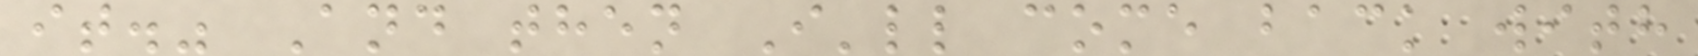it." And then I'll come back with
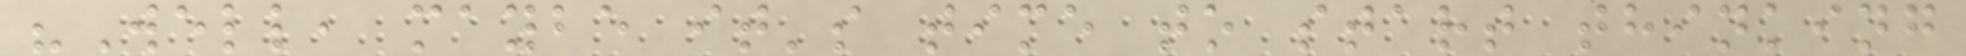"Well, maybe it's time to start thinking
